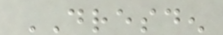DRESDEN
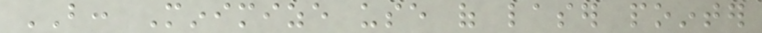BUT: Minimize use of laser pointer
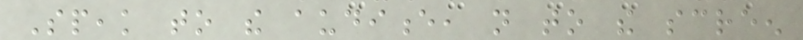Speak to the audience, not to the screen
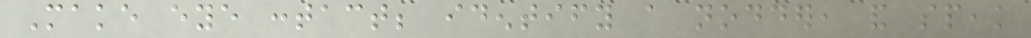Make eye contact; identify a nodder, and speak
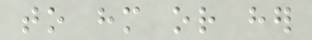to him or her
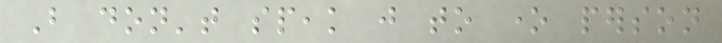But don't speak just to one person
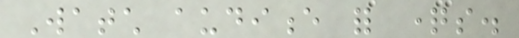Watch audience for questions.
